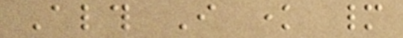Although I know many
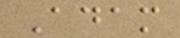Adam
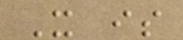It is
